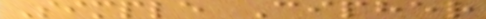Simple Cipher
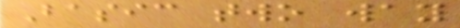Basic two way
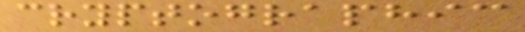cryptographic
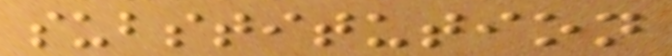substitution
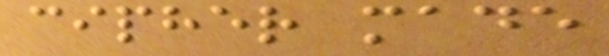cipher made
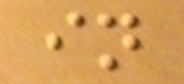in
